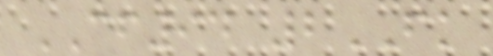CF94 2FK
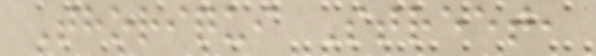Thoriqui Street,
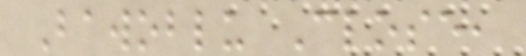Bawoblu Close,
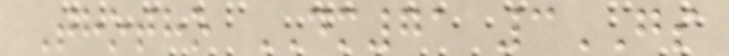Thotho DM71 3GS
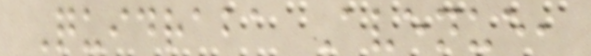Quidraba Avenue,
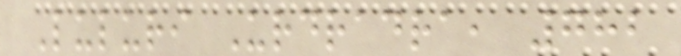Luluri Urdradra, 782
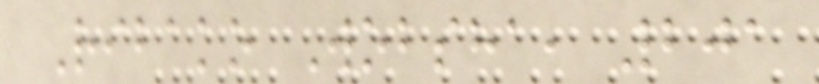Ribako Wobsha, 201
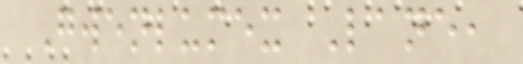Gwenlumex Lane,
